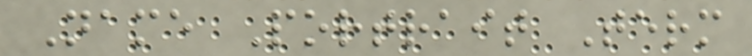Name Portrait Term
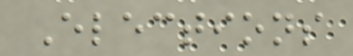Elections
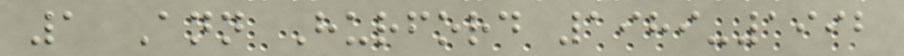1 Ann Hurford 1989-1992
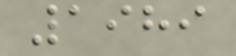1989
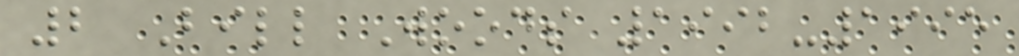2 Bill Woods 1992-1995
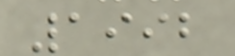1992
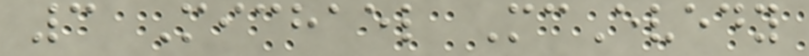3 Michael McEvedy
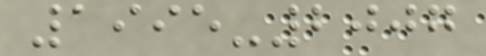1995-2007
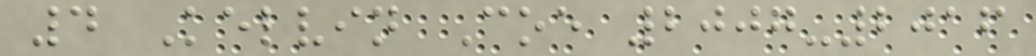4 Kelvin Coe 2007-2016
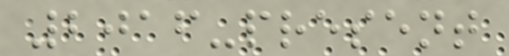2016-present
